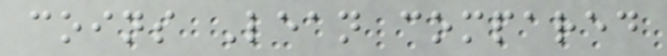coins Lean compared
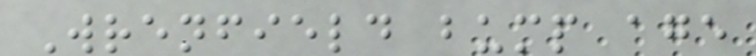Wrenfield bump age
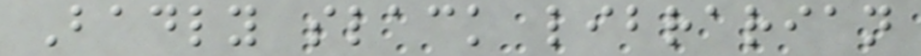Badly slack librarian
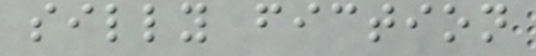silly fiction
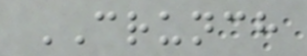CRUNCH
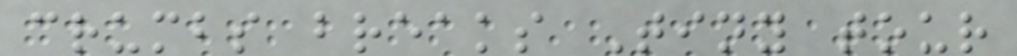crumbs breaks Tiny tour
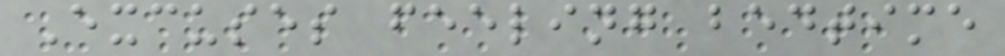Excuses feeling bedtime
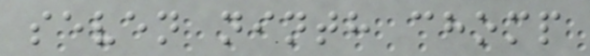seven ninth chomp
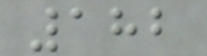182
